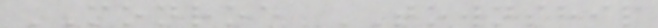MONROE TOWNSHIP
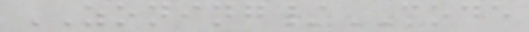ZONING/CODE
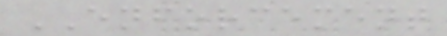ENFORCEMENT
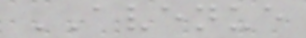AVENUE
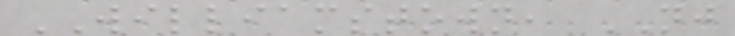WILLIAMSTOWN, NJ
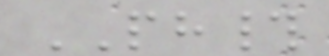PH#
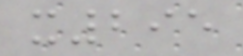x295
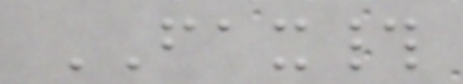FAX#
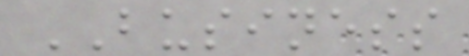BUSINESS
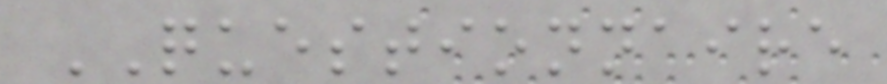QUESTIONNAIRE
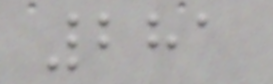281
